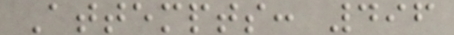Attempts: 496
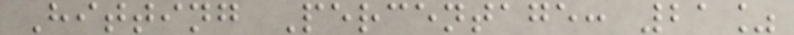Hitting Percentage: 21%
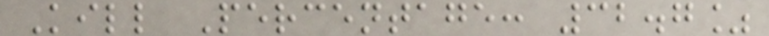Kill Percentage: 32.7%
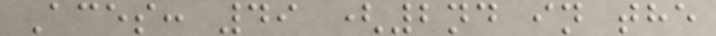Aces: 49 (2nd in the
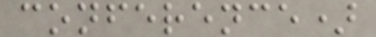conference)
